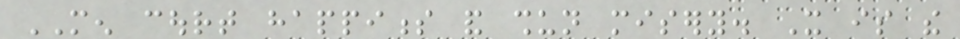MEN court happiness and shun misery. It is the
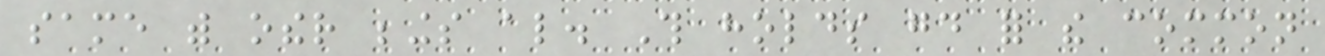same with other beings also. This holds good for the common
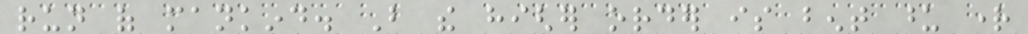run of mankind. But the higher order is bent upon right
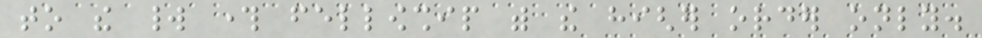to the world through fellowship with the higher order only.
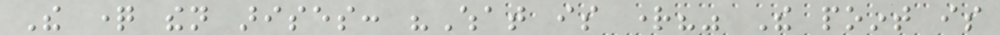The question then arises: "What is right?" The point is
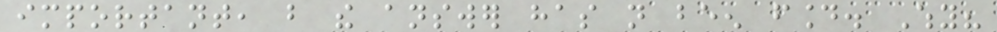important, but the answer has not been found. Why?
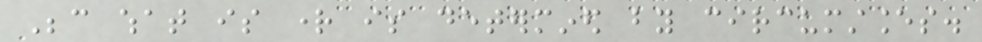Because what is right is determined by circumstances.
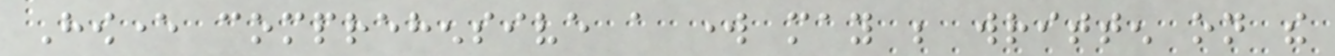However comprehensive a work may be written on the
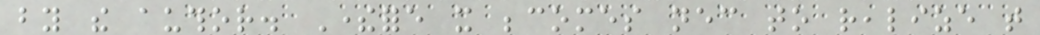by the author. Therefore it becomes necessary to realize that
